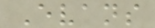Evans
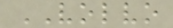VOLVO
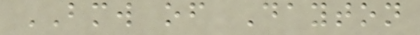BMW of Dayton
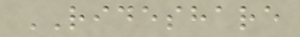RIDESHARE
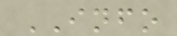INFO
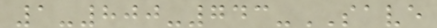1-800-743-SAVE
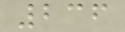236
